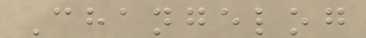Changelog
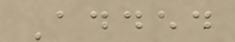Added
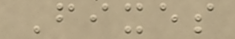Fixes
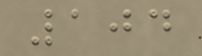104
